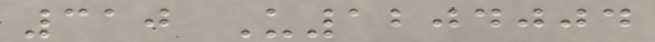310 U1204004
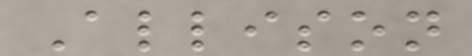Allison
